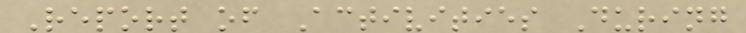Report of Activities During
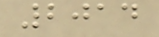2014
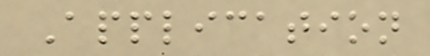Application
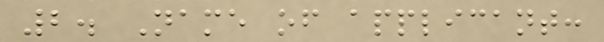2. Name of applicant:
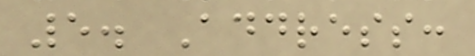5. Address:
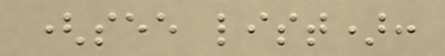(see list):
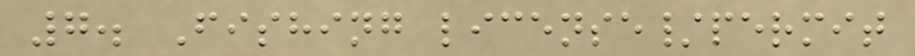7. Fishing license/permit
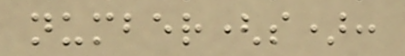number(s):
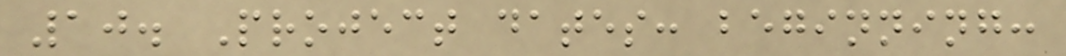10. Project dates: beginning:
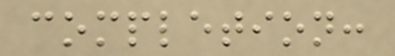completion:
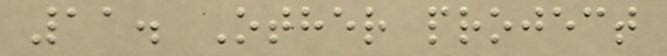11. Other project
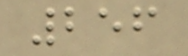256
